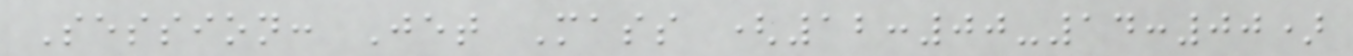Session: Jet Mass (12:00-14:00)
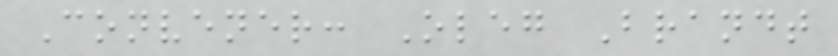Convener: Oleg Brandt
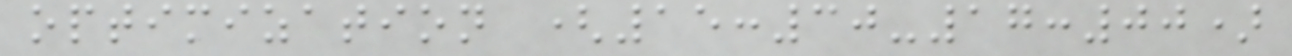optimization (15:30-17:00)
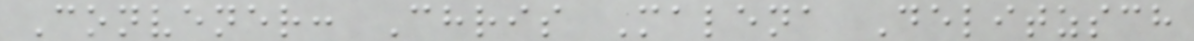Convener: Chris Malena Delitzsch
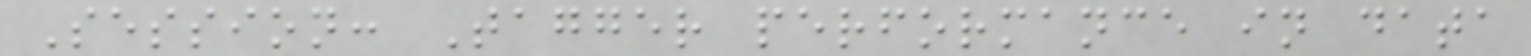Session: Tagger performance in data
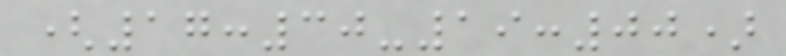(17:30-19:00)
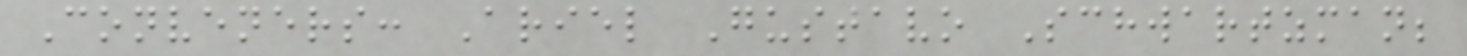Conveners: Ariel Gustavo Schwartzman;
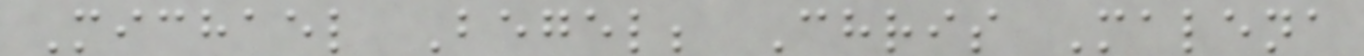Michael Begel; Chris Malena
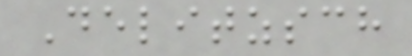Delitzsch
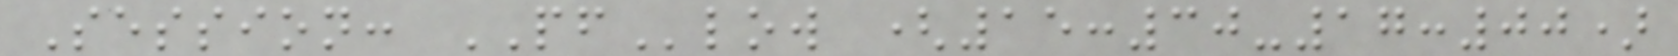Session: PFlow (15:30-17:00)
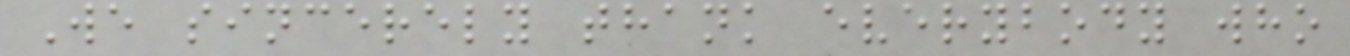We sincerely thank everybody who
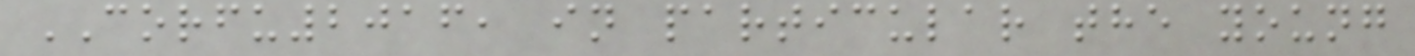CORFU2016, in particular the young
